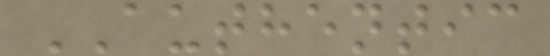AUTHENTIC
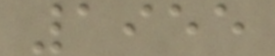1955
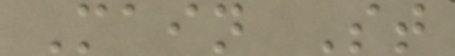Main St
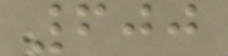600
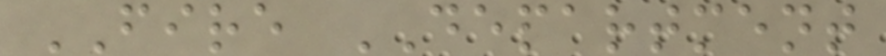FIRE DEPARTMENT
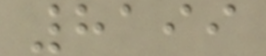8199
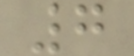7
